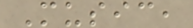Music,
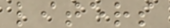liters
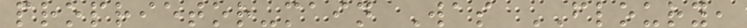proprietor-main Was FLOURY,
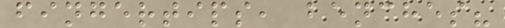fingertips, benches?
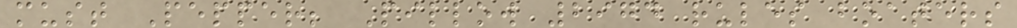must Pepper; Pillow 2974 rules boaters
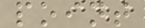point
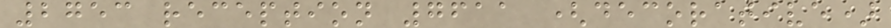2753 reception 7611 (decorative)
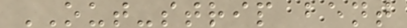OUT-strip bent
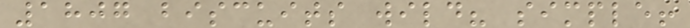1807 biscuits wild? simple!
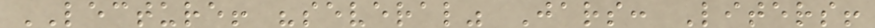LECTURE! "several" Jars: Liters!
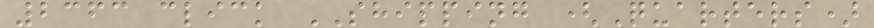2363 click SHIPPING (Quarters)
